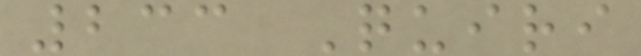233 Quiri
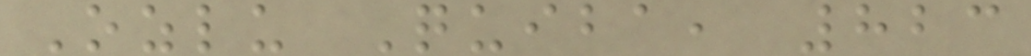Ozlu Quiba, 823
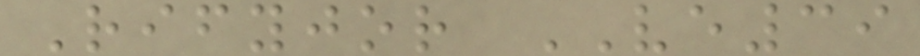Rifyjor VE39
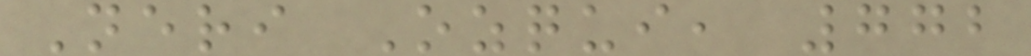Neri Ozqui, 772
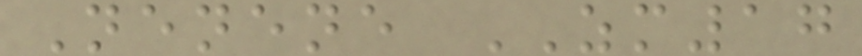Nenene ZM17
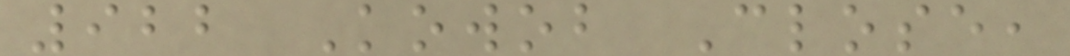922 Kowob Close,
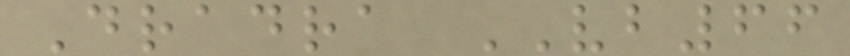Dradra VB66
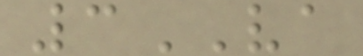3VA
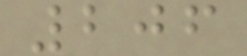206
